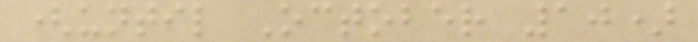(until October 10)
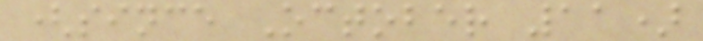(since October 11)
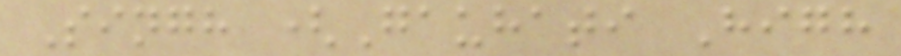Singh (Gauhati High
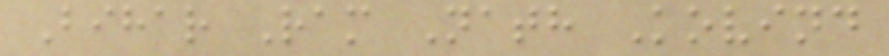Bihar Ram Nath Kovind
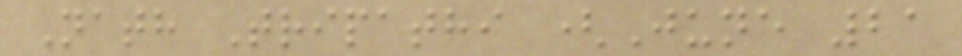Nath Tripathi (June 21
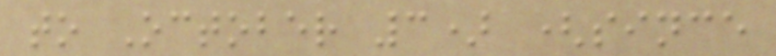to October 3) (since
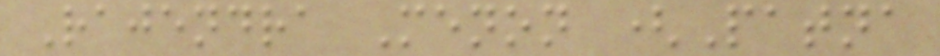Rajendra Menon (Patna
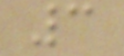3
